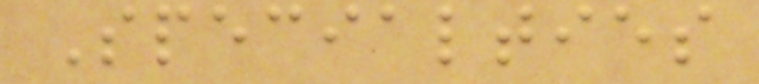Specialties
